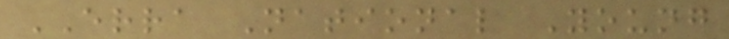ERRA National Young
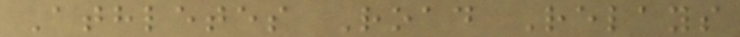Athletes Road Relays
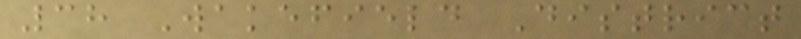38 Wakefield District
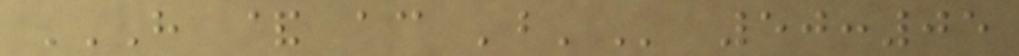H & AC 'B' 50:05
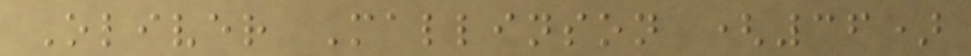Oliver Mallinson (36)
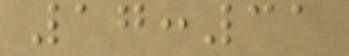17:31
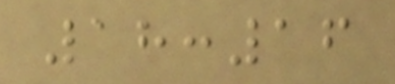18:16
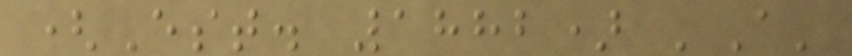(Est. 1882) 'A'
